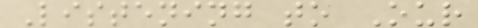Listening to Our
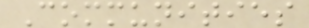Communities
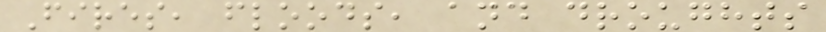Fires, floods, and droughts
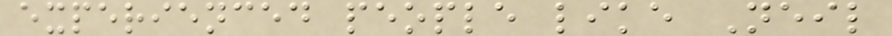experienced people like Neil
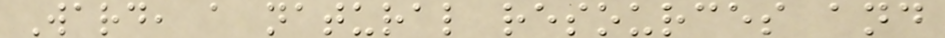Ward, a natural resources and
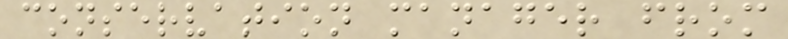conservation manager from
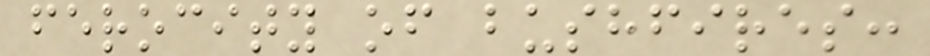ferocity of bushfires:
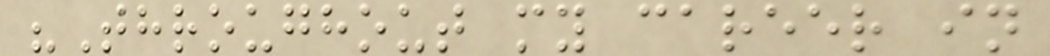"Throughout my career in
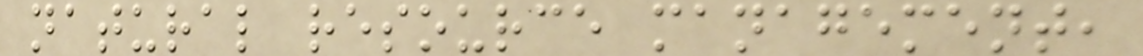natural resource management,
